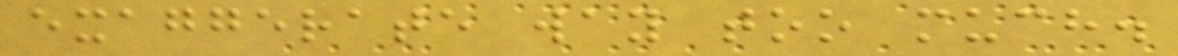exaggerate way too much.
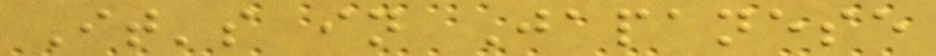It's in Japanese
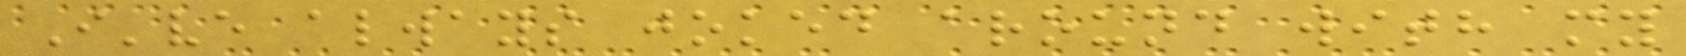I've always joked around with my
